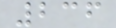236
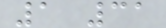1 31
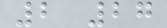2 27
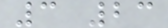3 23
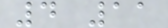4 11
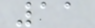11
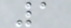1
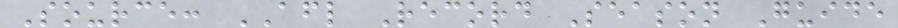Source: AFL Record Season Guide
